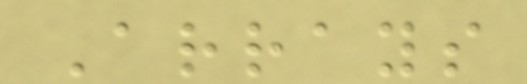Arrays
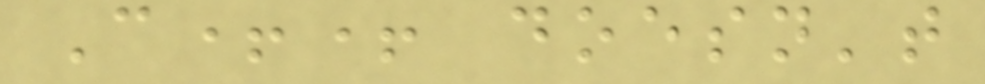C++ doesn't
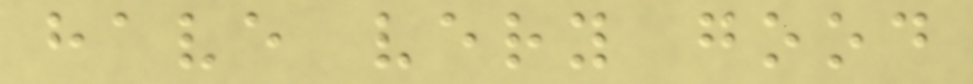have very good
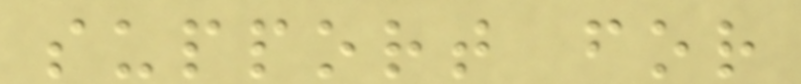support for
